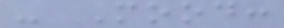- Mood:
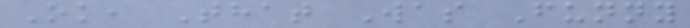Ok, That Was Funny
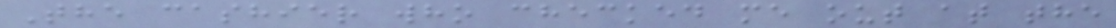The cashier who checked me out at the
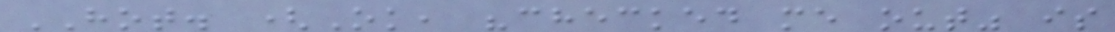HOT. (Ok, "checked me out" is
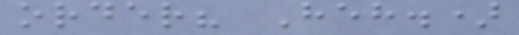order? Heh.)
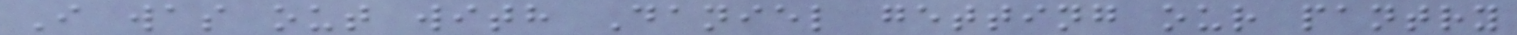I was out with Daniel getting our pantry
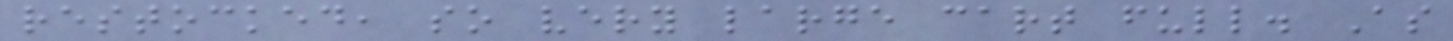restocked, so very large cart full. As
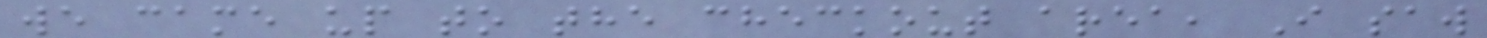we came up to the checkout area, I saw
